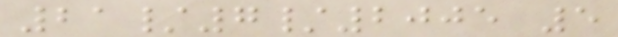21/7/2005 5
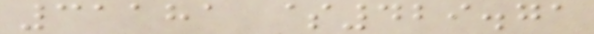31181 $429.71
